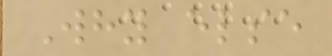Why else
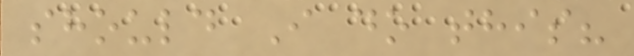should I do this?
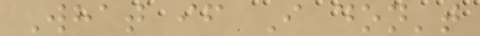What if I don't
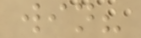win?
